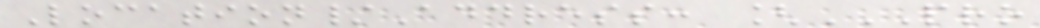Location/Address: [PRO
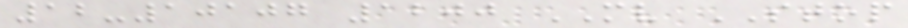12-10107 1200 MV STOP
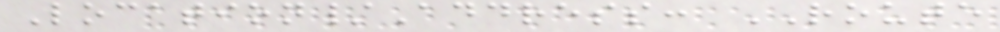Location/Address: ROUTE
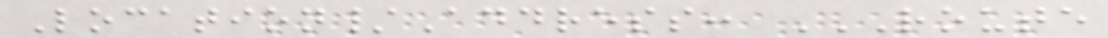Location/Address: ROUTE
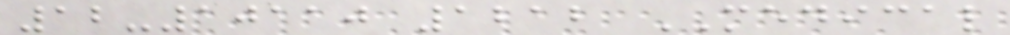12-10110 1212 MEDICAL
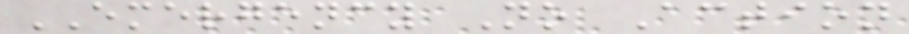EMERGENCY No Action
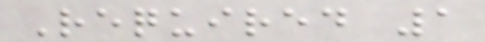Required 1
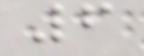6
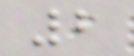2
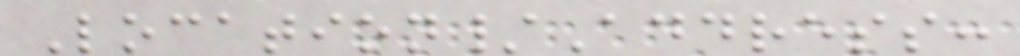Location/Address:
